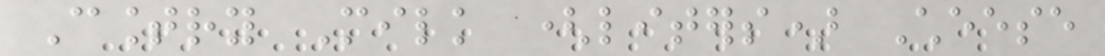Country Milk (liters) Cheese
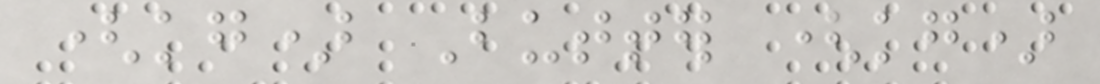(kg) Butter (kg)
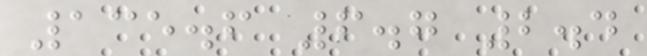135.6 6.7 2.4
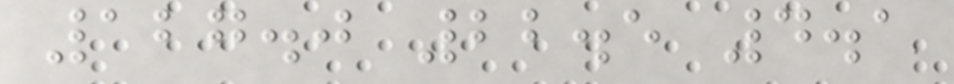127.0 22.5 4.1
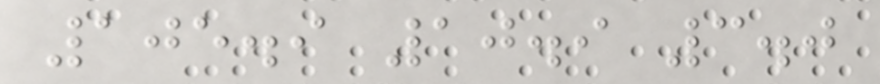105.9 10.9 3.0
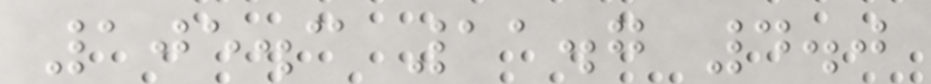105.3 11.7 4.0
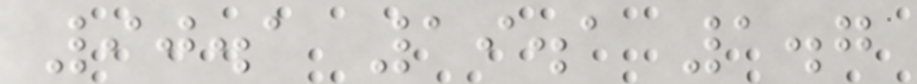90.1 19.1 1.7
